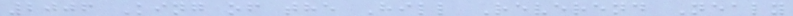2006 King of the Hill Reverend Nealy
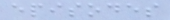episodes
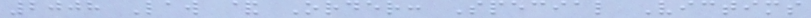2008 Law & Order: Special Victims
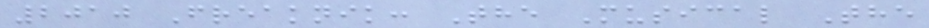2010 Freaknik: The Musical The
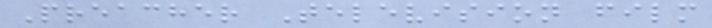Preacher Television film
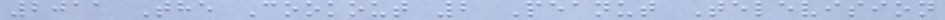2011 The Cookout 2 Peanut Television
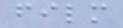film
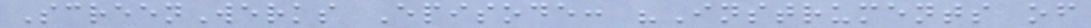ScreenWerks Episode: "Instruments of
